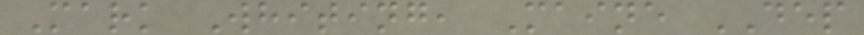Mark Whiting, Maine DEP
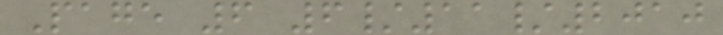Page 6 6/11/2010
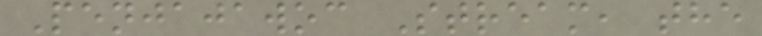Penjajawoc Stream, the
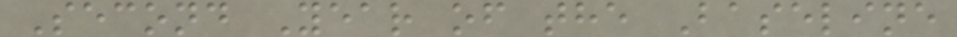Second Year of the Baseline
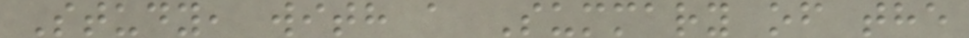Study, with a Summary of the
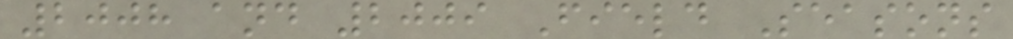2008 and 2009 Field Seasons
